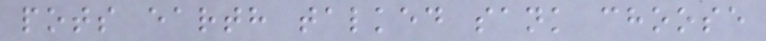pots earth talked sank choose
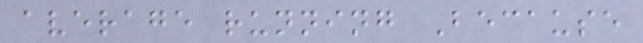average running Because
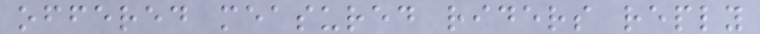offered measured riders reply
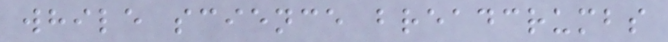while science breadcrumbs
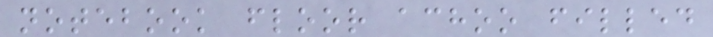notebook floor achoo filled
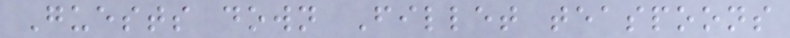Guests down Fillet teaspoons
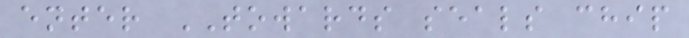enter TOWARDS seals chip
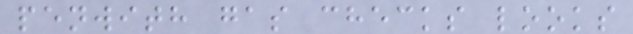penwith gas checks looks
